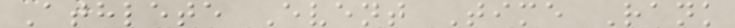Athlete Event Time Rank
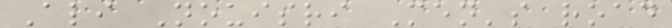Ali Nouisri Men's road
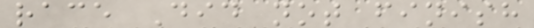race Did not finish
